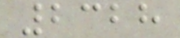2328
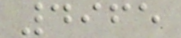4965
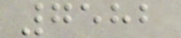7582
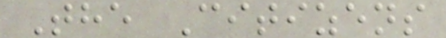The Citizens
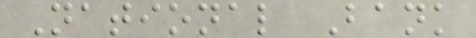National Bank
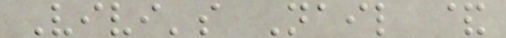Vivi's Nail &
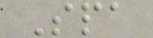Spa
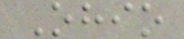Ohio
